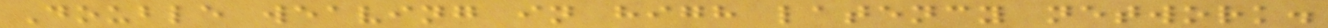Double weaving in high latency network.
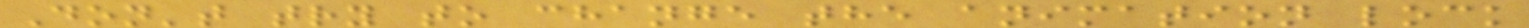Don't try to change the animation lock
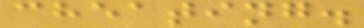cheating.
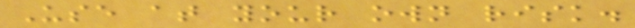Use at your own risk.
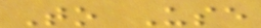To Use
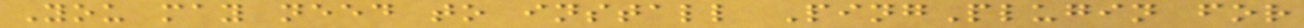You may need to install PingPlugin for
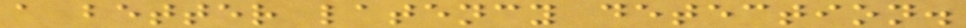a better latency detection.
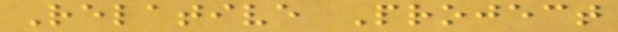Relative Project
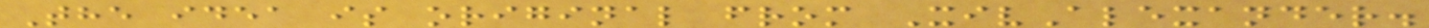The idea is original from XivAlexander.
